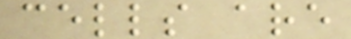cells are
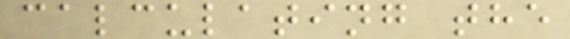calculating the
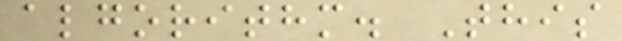algorithm. This
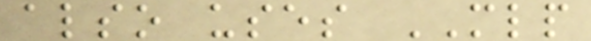also uses MLP
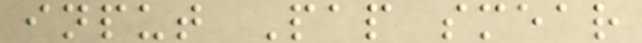input Pap smear
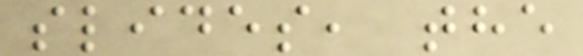slides, the
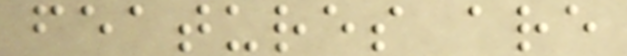features are
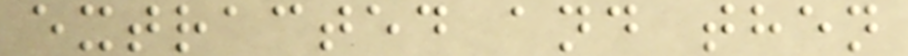extracted and then
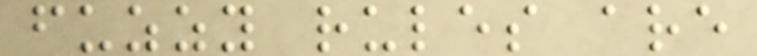fuzzy rules are
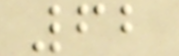62
